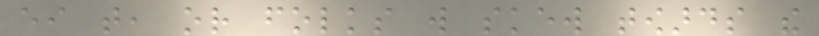either that, or folks will skew towards the
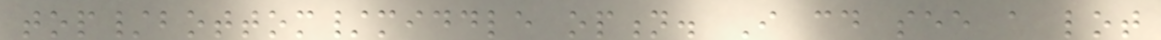top/bottom/middle option. I could see a lot
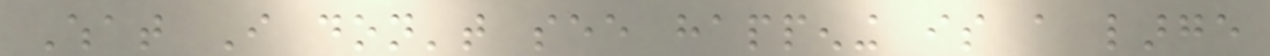What I don't see happening is a large
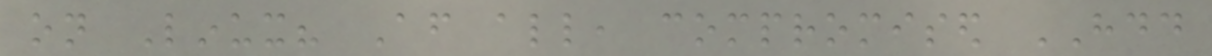on Linux? After all, compromised HDD
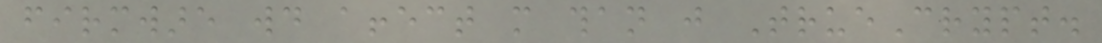firmware would affect more than just TrueCrypt.
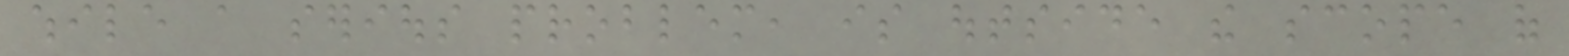while a serious problem, is outside the scope of
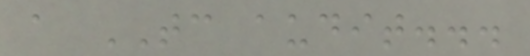a TC audit...
